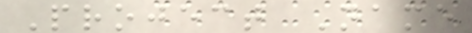Project Name
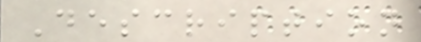Description
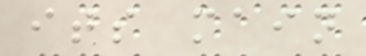its main
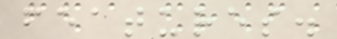features.
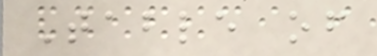Table of
